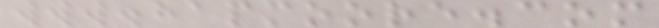www.hapmoore.com
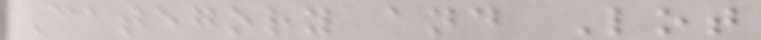Category and Lot
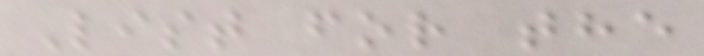List for the
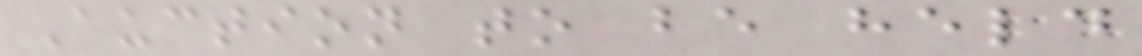Auction to be held
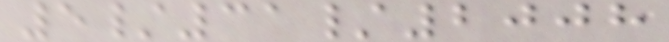5/31/2008
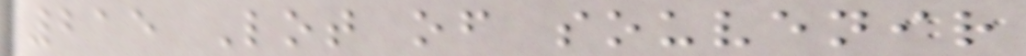215 Lot of souvenir
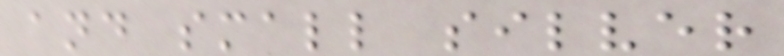and small silver
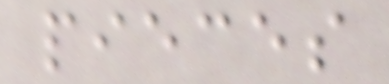pieces
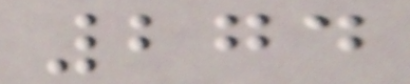274
